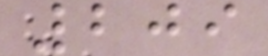209
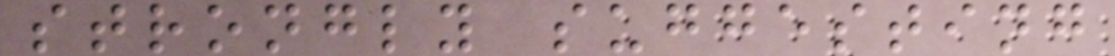strongly suggesting
